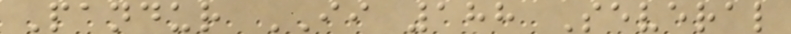Pandur II 188 Several
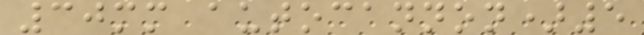30mm autocannon)5
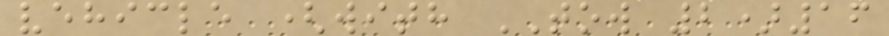vehicle (with TOW 2)16
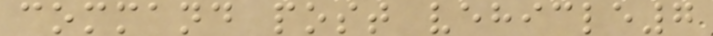command post vehicle7
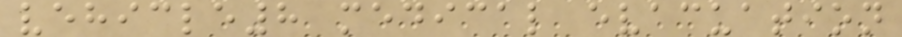vehicle8 medical evacuation
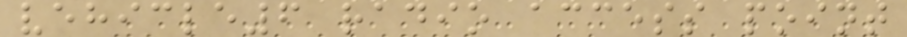vehicle6 radio access point
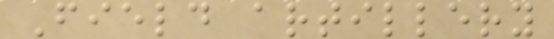Field artillery
